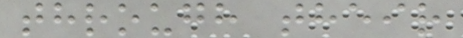through their
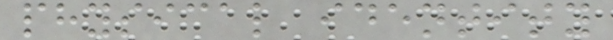physical identity
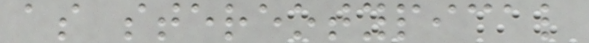as stereotypical
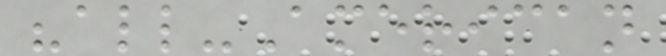"all-American
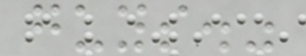guys."
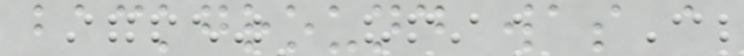background was a
